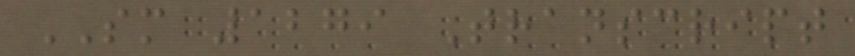SM 1279 Transcript
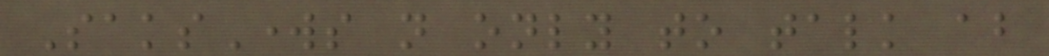SaksWorks not only to talk about
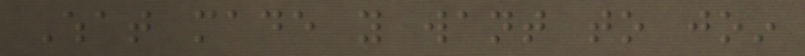What made you want to join
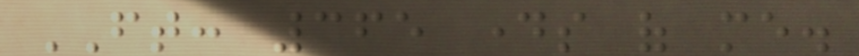FT: 365 days of me.
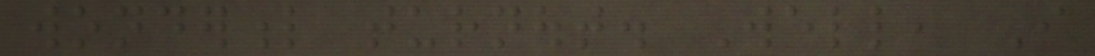wonderful turnout. Well, I
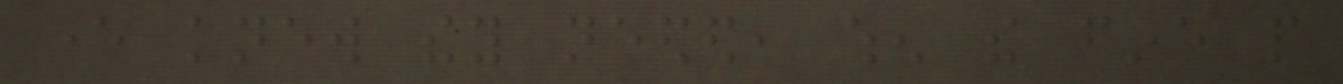ever knew they needed, when the fine people
